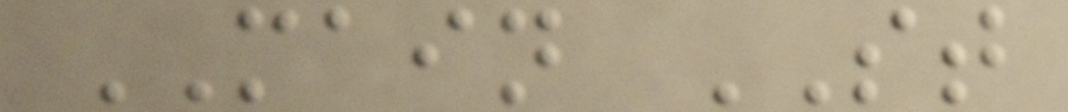MAIN ST
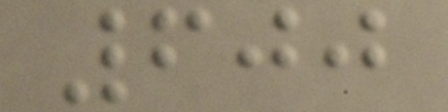600
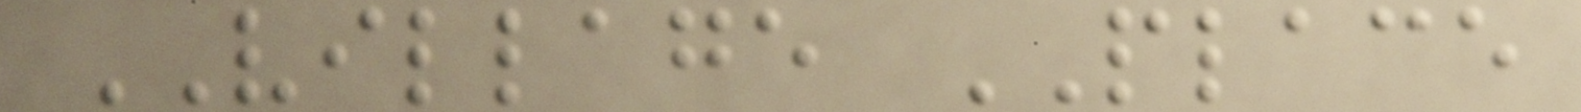VILLAGE PLACE
